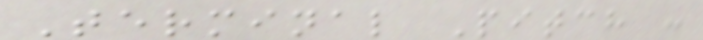Terminal Pitch :
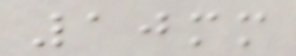10mm
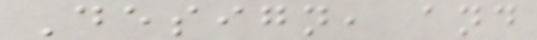Design, and
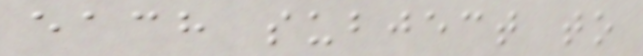each subject to
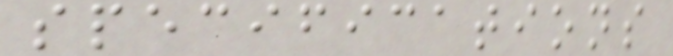specifications
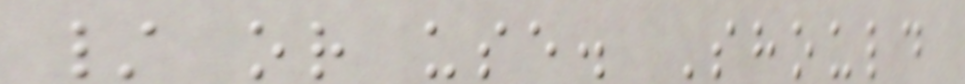/ or use. Should
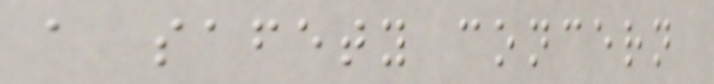a safety concern
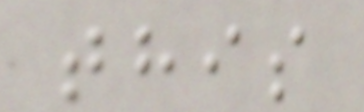this
